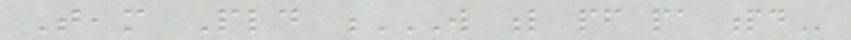Team Pld W L PF PA PD
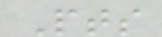Pts
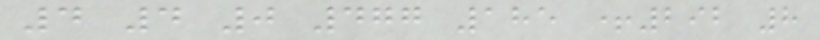4 4 0 477 185 +292 8
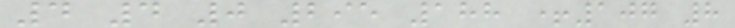4 4 0 295 188 +107 8
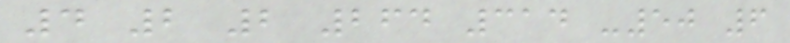4 2 2 264 314 -50 6
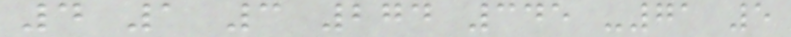4 1 3 274 345 -71 5
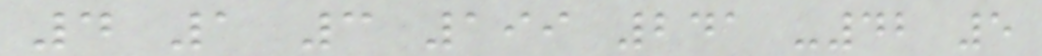4 1 3 199 241 -42 5
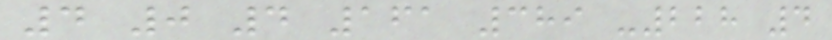4 0 4 161 389 -228 4
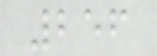256
